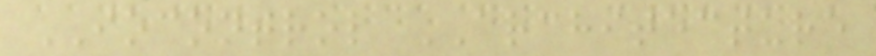IOCONTROL ARCHITECTURE
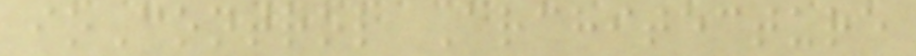ioControl Architecture
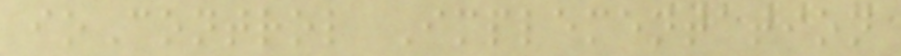ioControl Implementation
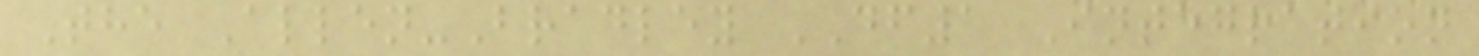The Allen-Bradley DF1 Integration
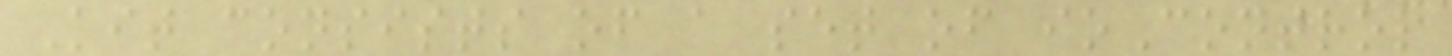Kit consists of a set of ioControl
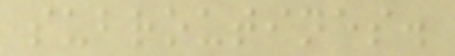subroutines.
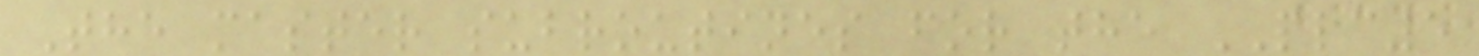The master subroutines for the PLC5
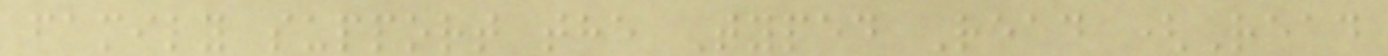family support the Typed Read (Read
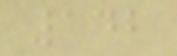142
